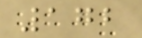172
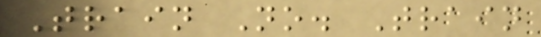Train No. Train
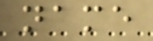name
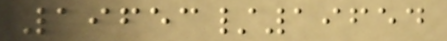19653/19654
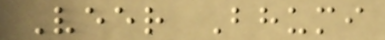Veer Bhumi
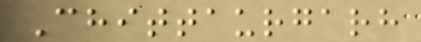Chittaurgarh
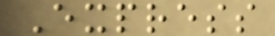Express
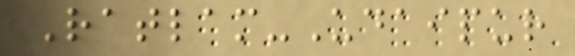Ratlam-Udaipur
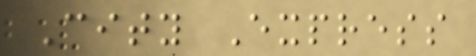City Express
